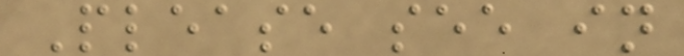Please see in
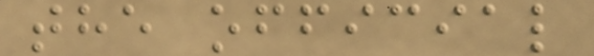the official
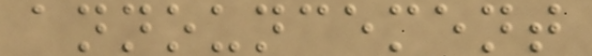announcement
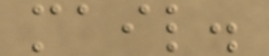mail.
